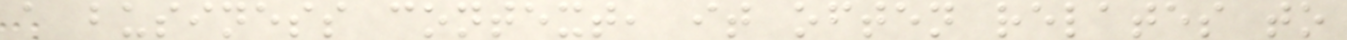a business context, it often relates to
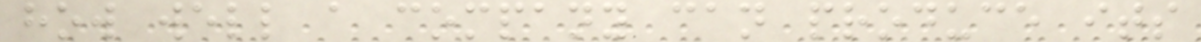how well a company can produce its
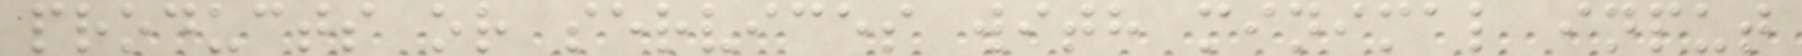products or services with minimal input
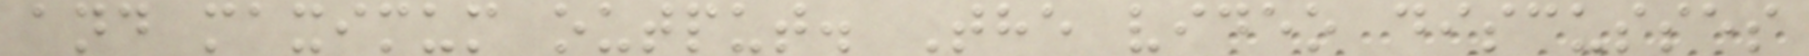and maximum output. The video discusses
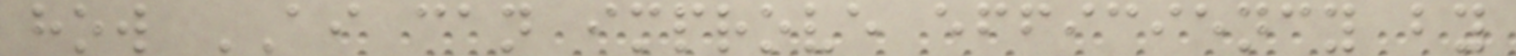how AI can improve efficiency by
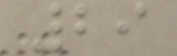29
